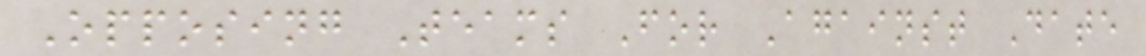Opposing Teams For Against Date
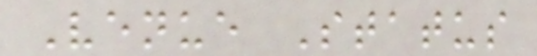Venue Status
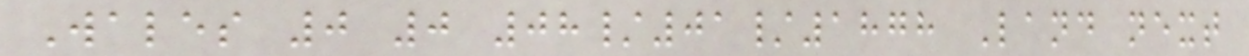Wales 0 0 08/01/1878 Land next
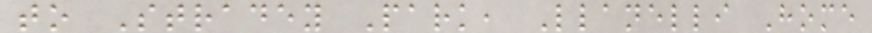to Stradey Park, Llanelli Home
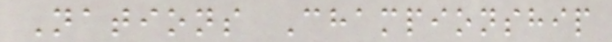Nations Championship
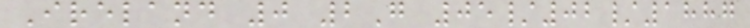Ireland 0 2G 05/02/1887
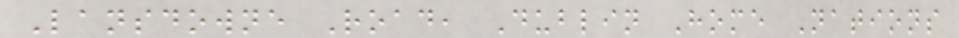Lansdowne Road, Dublin Home Nations
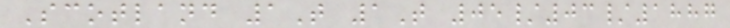Scotland 1T 1T 05/03/1887
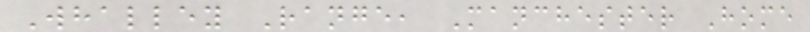Whalley Range, Manchester Home
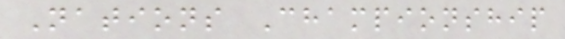Nations Championship
